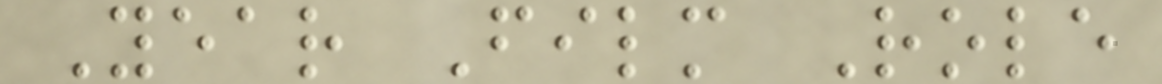Year Film Role
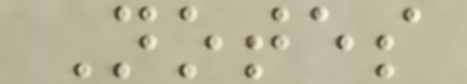Notes
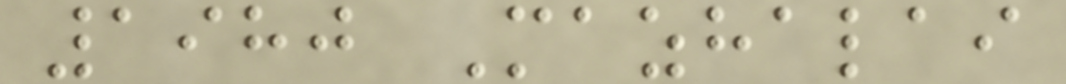1980 Mazhalai
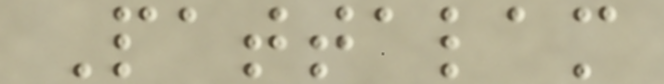Pattalam
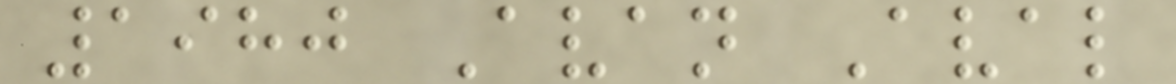1980 Avan Aval
